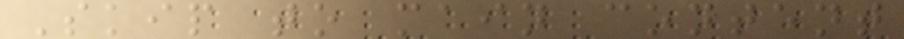Skip to main content
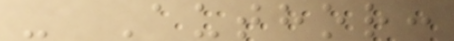- Author:
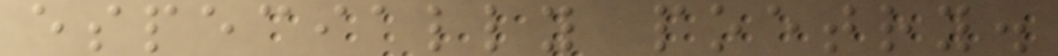especially poetry.
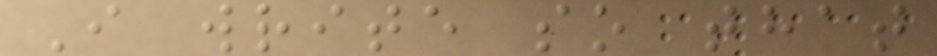I write so that
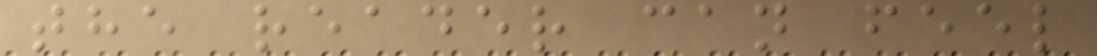the reader can feel
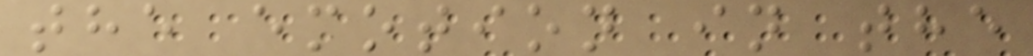the emotion in the
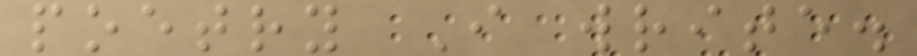poetry I write.
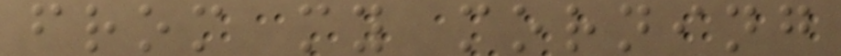from my morning
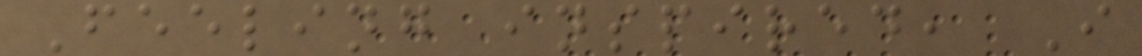Feeling inspired, I
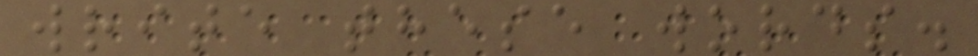write these words.
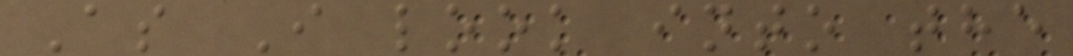As I look into the
